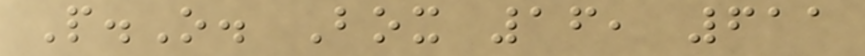P.O. Box 16, 611
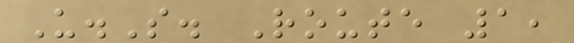U.S. Route 1,
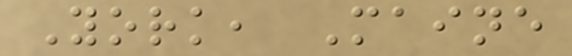York, Maine
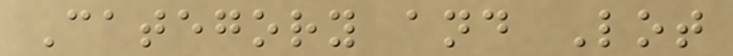Category and Lot
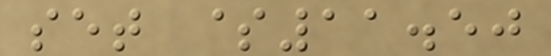set $11.50
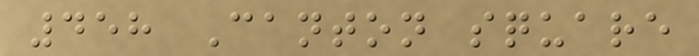458 Canton square
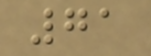71
